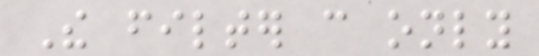The filter can only
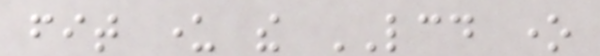fit under the LCD one
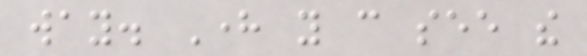way. Here you can see the
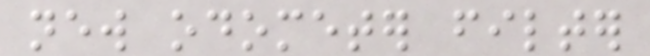new odometer filter
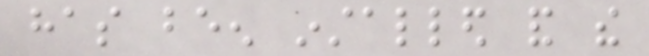has been installed and the
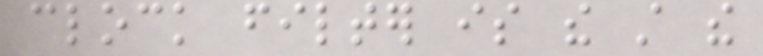clock filter is the still the
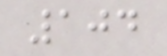104
